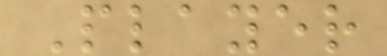Player
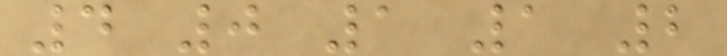4 0 1 1 2
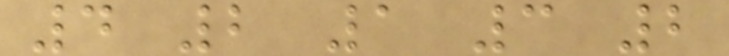4 2 1 3 2
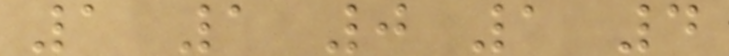1 1 0 1 4
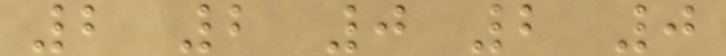2 2 0 2 0
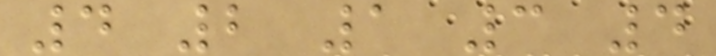4 2 1 3 4
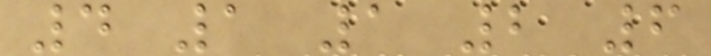4 1 1 2 6
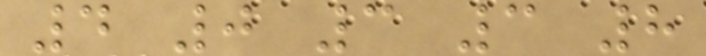4 0 3 3 8
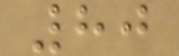80
